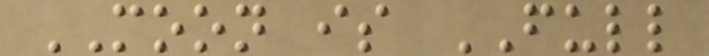MOON is FULL
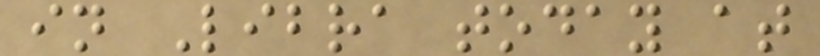in Libra today at
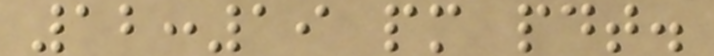12:19 pm pdt.
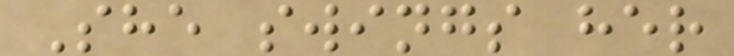She swings her
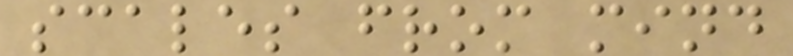scales from mind
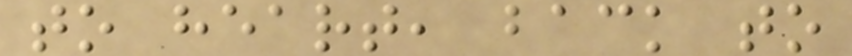to heart, back to
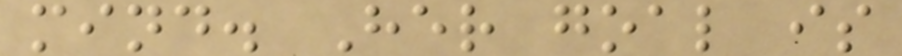mind. Her goal is
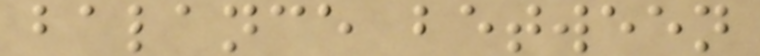balance between
